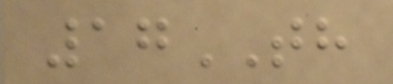17TH
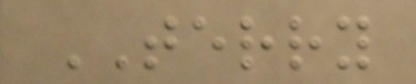TERRY
